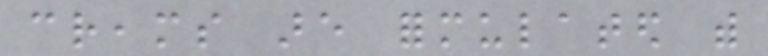creams are formulated with
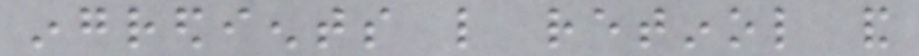ingredients like retinol and
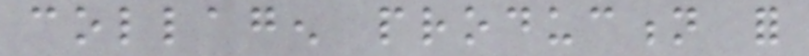collagen production for
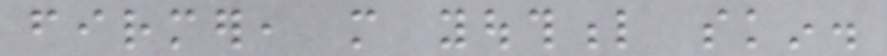firmer, more youthful skin.
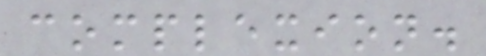complexion.
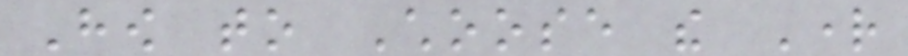How to Choose the Right
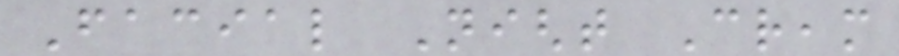Facial Night Cream
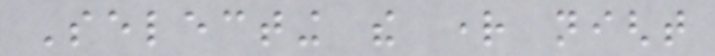Selecting the right night
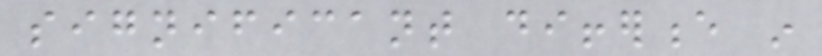significant difference in
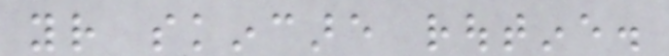your skincare routine.
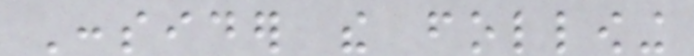Consider the following
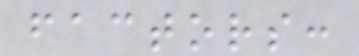factors:
